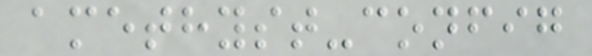amethyst-config
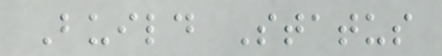Build Status
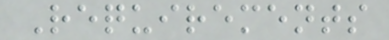Requirements
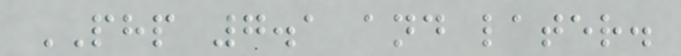PHP 7.1 and later.
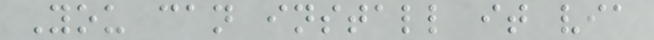You can install it via
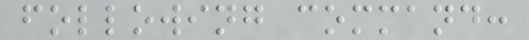following command:
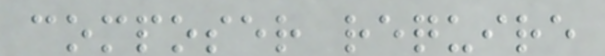composer require
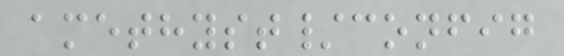amethyst/config
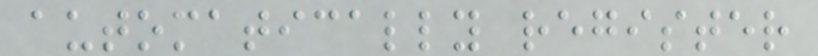automatically register
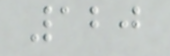120
